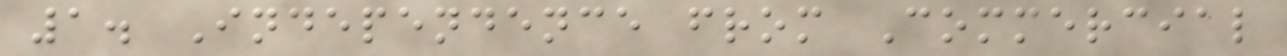1. Independence from Commercial
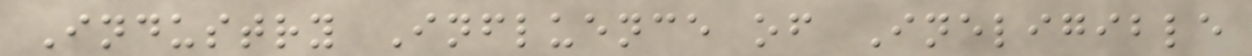Industry Influence of Ineligible
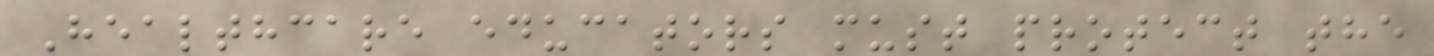Healthcare educators must protect the
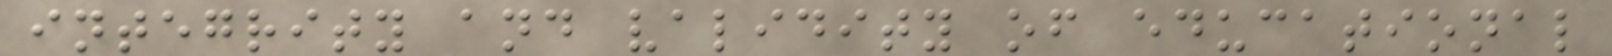integrity and validity of educational
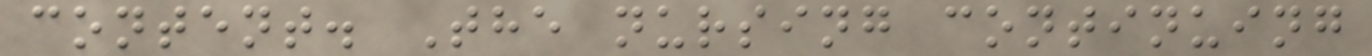content. The nursing continuing
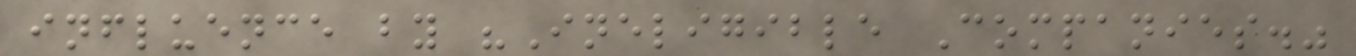influence by "Ineligible Companies."
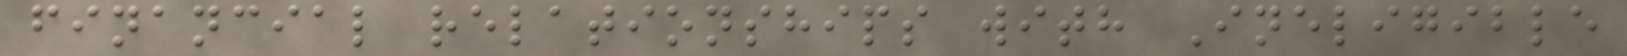financial relationships with Ineligible
